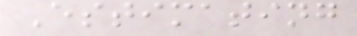Estimating
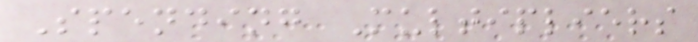Spending Multipliers
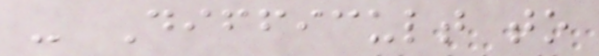- Difficult to
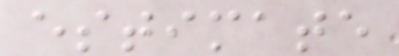estimate
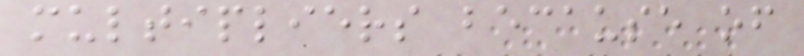multipliers because of
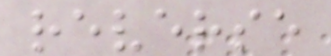reverse
